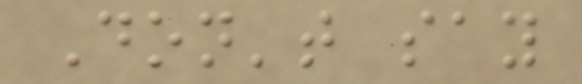Don't say
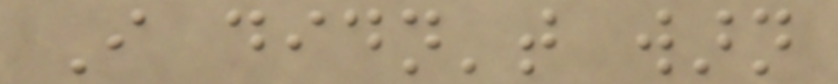I didn't warn
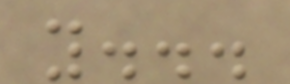you...
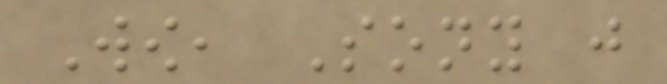Wow, Sony just
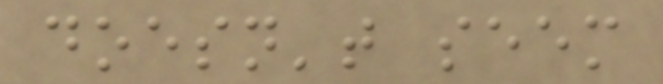doesn't seem
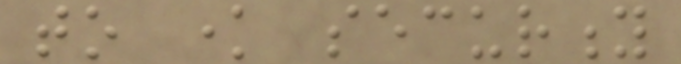to know security
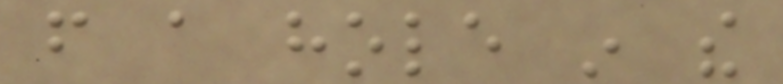from a hole in the
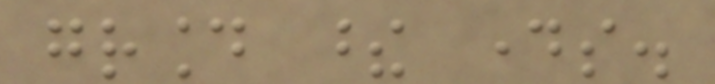ground these days.
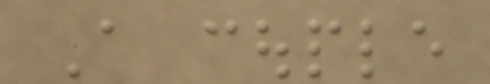A couple
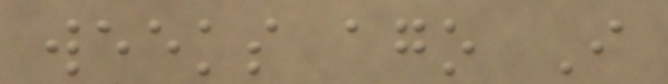weeks ago I
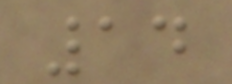14
